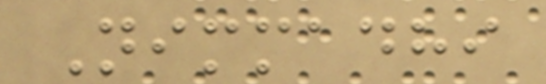Nimmadhi
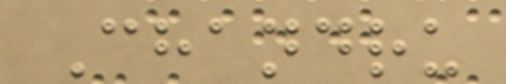Chandru
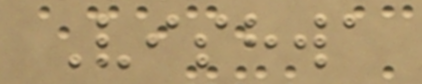Vishwa
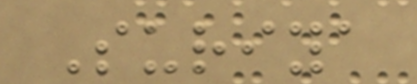Suriya
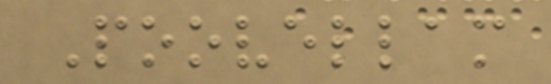Poovellam
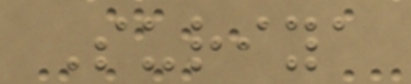Suriya
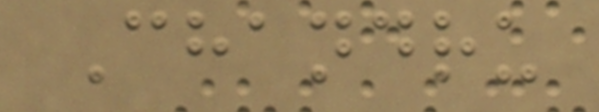Chandru
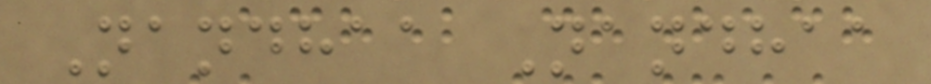Nandhaa Nandhaa
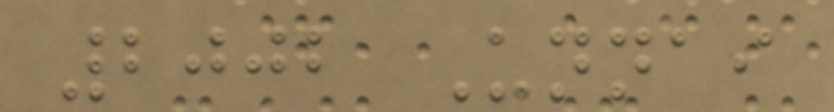2002 Unnai
